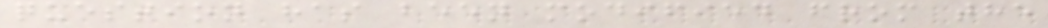question has been modified from the
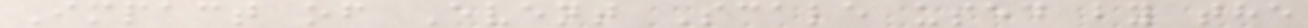Impact of Event Scale used by the
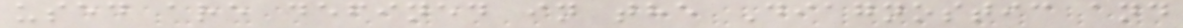used are defined in the Diagnostic and
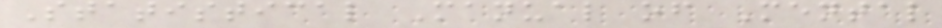Statistical Manual of Mental
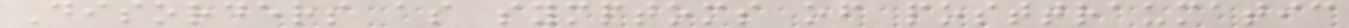Disorders as symptoms of posttraumatic
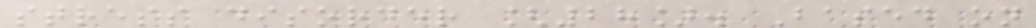stress disorder [28]. Based on
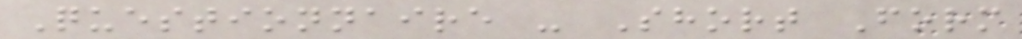Questionnaire - Short Form
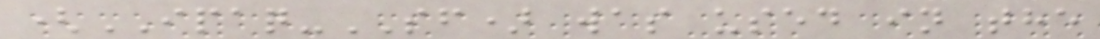(IPAQ-SF) was used in the
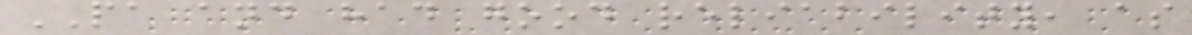PA and had good reliability, as
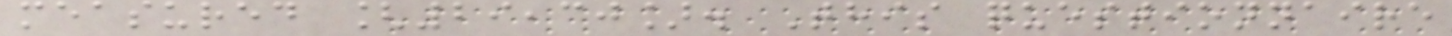measured [29,30]. This questionnaire
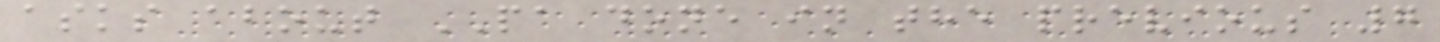asks about PA done in the previous 7
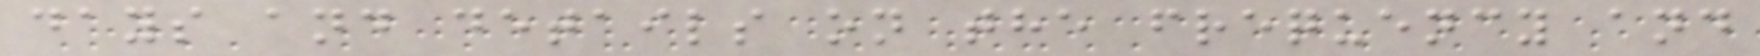days and details on the frequency and
